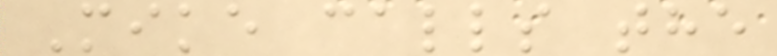Mike calls the
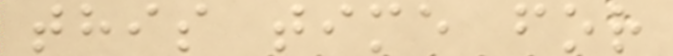this time for
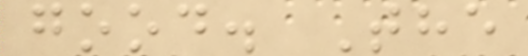good. The
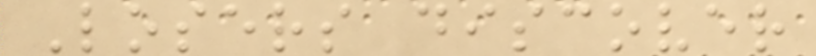Losers discover
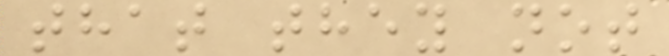that they not
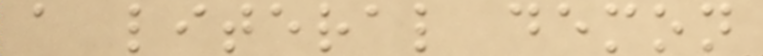a literal demon
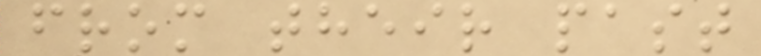from their past
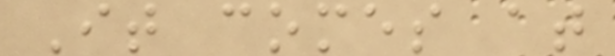It comes at
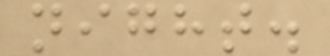night.
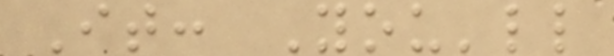It: You'll
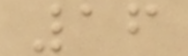16
